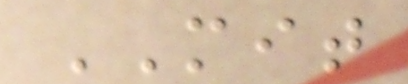MIT
